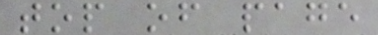top of page
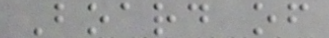Board of
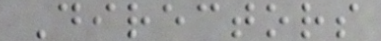Directors
